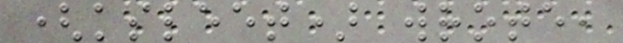(ksleet) wrote,
